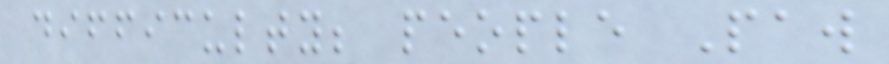difficulty; people Paw
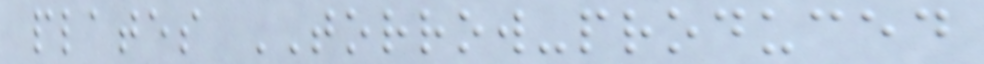plates TORROW-produced
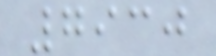7930
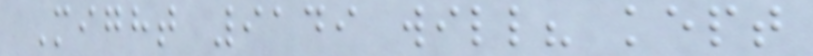Might 9149 will? kept
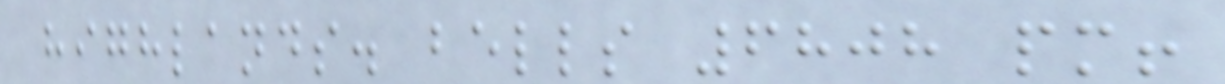highlands. bells 6808 pm!
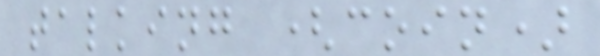talking (coin)
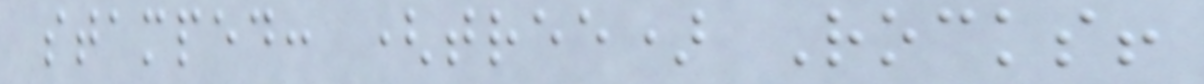stamped: (tree) Rocks!
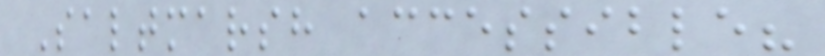Saltmarsh accessible?
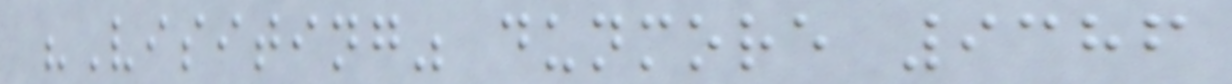"Visiting" dunmore 9386
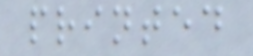printed
